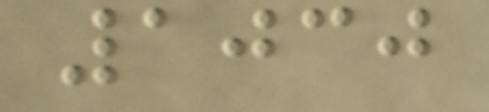1030
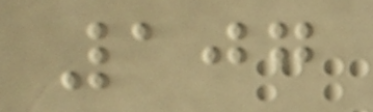107
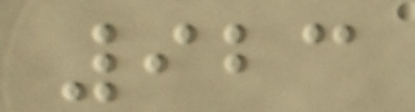923
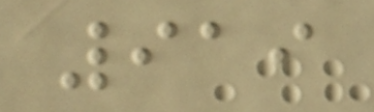919
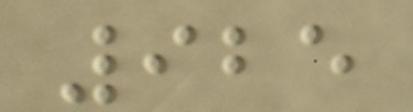925
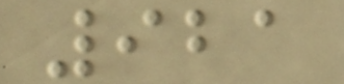921
